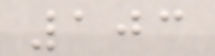103
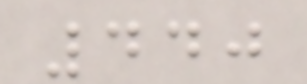440
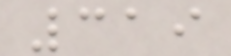319
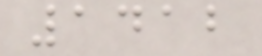1412
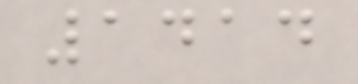1414
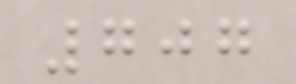707
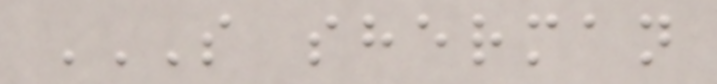S SHERMAN
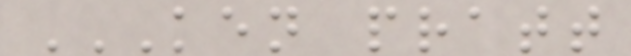KEN PRATT
